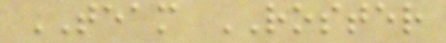TEAM ROSTER
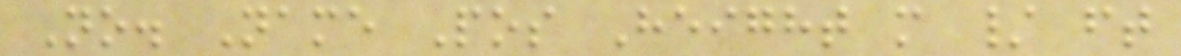No. Name Pos Height m / ft
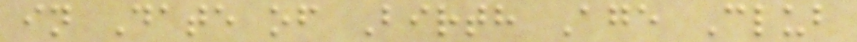in Date of Birth Age Club
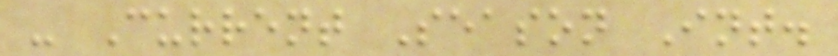- Current Season Int.
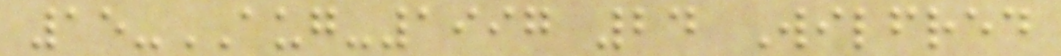15-AUG-1997 24 Wilfred
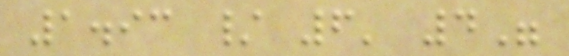1.93 / 6' 4"
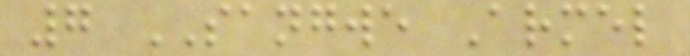7 SANGWE Armel
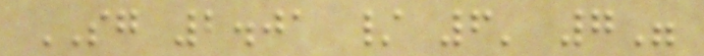SG 2.01 / 6' 7"
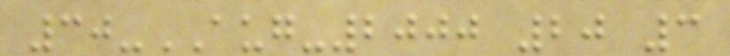30-AUG-2000 20 3
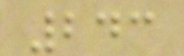243
